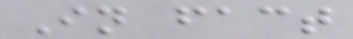In fact
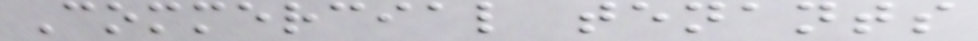Commercial tenants
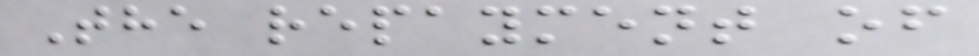The repayment of
